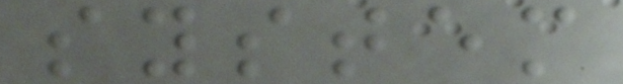system
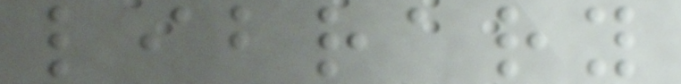library
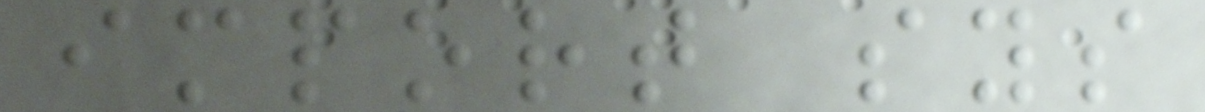import sys
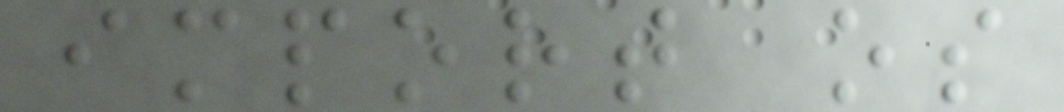import os
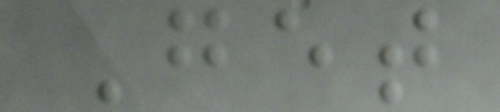Get
